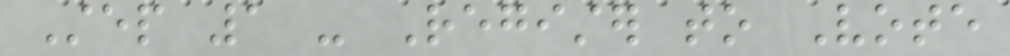Step 1 - Register to Vote
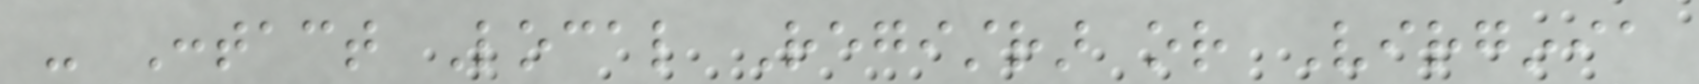- Contact Local Registrar or Virginia
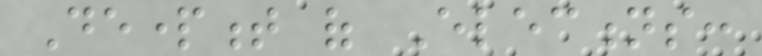Department of Elections:
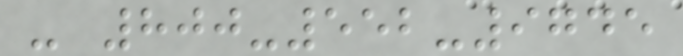- 800-552-9745
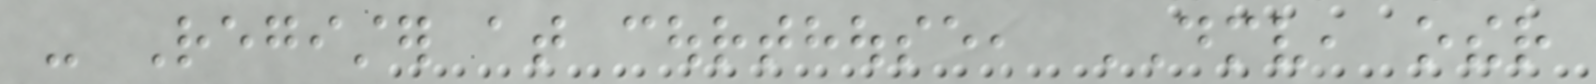- Register at courthouse, DMV, other
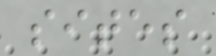sites
